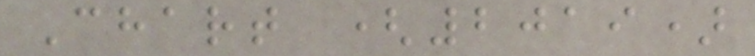Chart (2019)
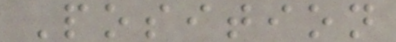Position
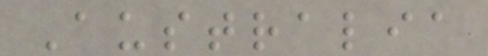Australia
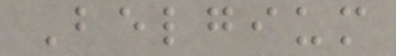Belgium
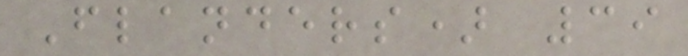Flanders) 39
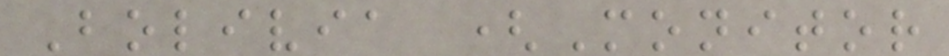Bolivia (Monitor
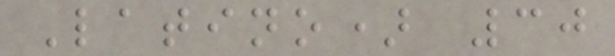Latino) 30
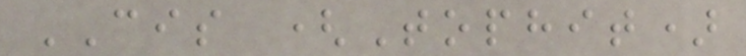CIS (Tophit)
